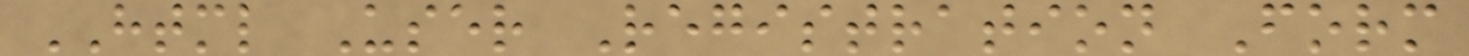HTML User Registration Form
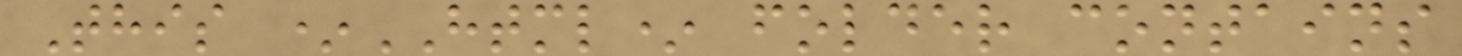This *HTML* folder contains
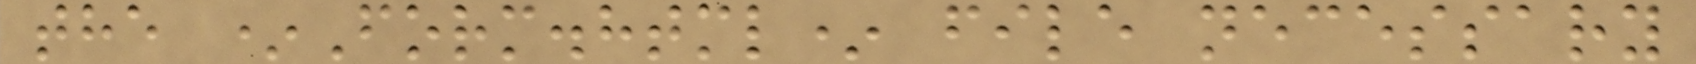the *Form.html* file necessary
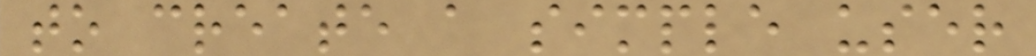to create a simple user
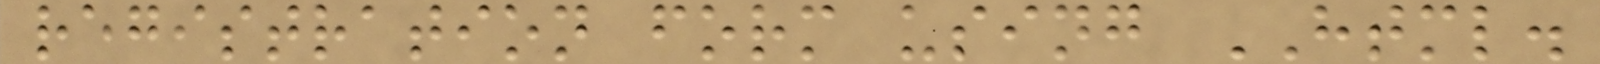registration form using HTML.
